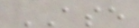ASE
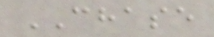CHASE
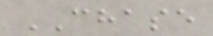CHASE
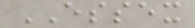ESSEX
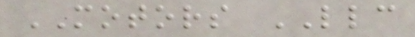MOTORS LLC
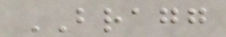BRAGG
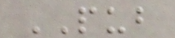PUB
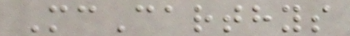McCarthys
